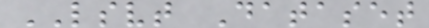LSVT Dataset
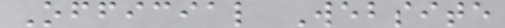Official Website
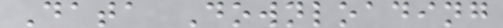Data Downloading
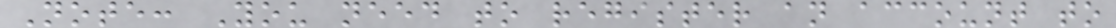Note: You need to register an account to
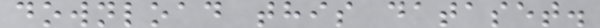download this dataset.
